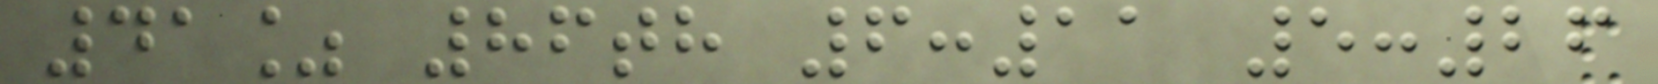41% 86th 6:11 5:26
